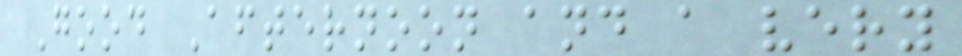Good Afternoon and a very
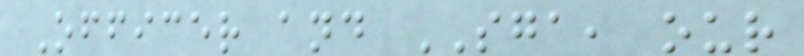Officer and SGA, our
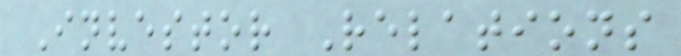Investor Relations
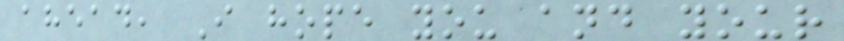ahead, I hope you and your
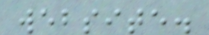website.
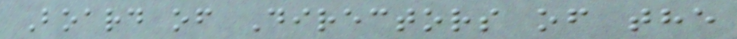Board of Directors of the
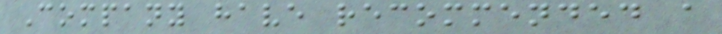Company have recommended a
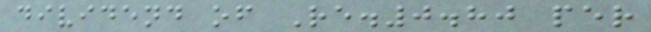dividend of Re.0.80 per
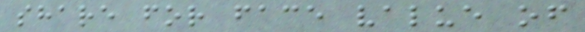share for face value of
